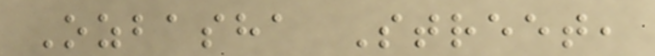Ozbasha Street,
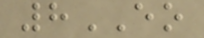8EO
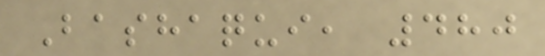Bashaqui, 480
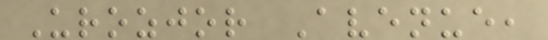Urozjor Avenue,
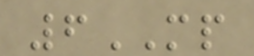6MP
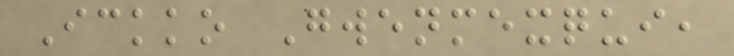Ickko Gwenmexqui,
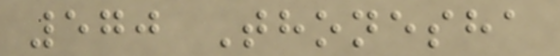570 Thonesha
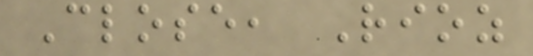Close, Rioz
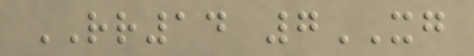RR14 7XG
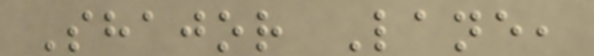Shajor Lane,
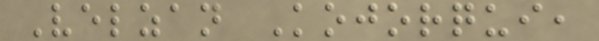Velzan Kojorqui,
